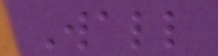Wall
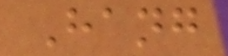Hang
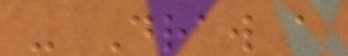- Draw a
